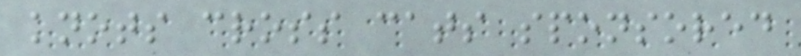knots cross cats sponsored
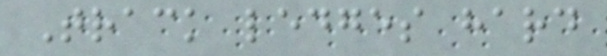Track ledges hard
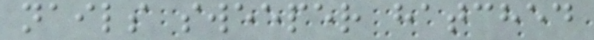nails sweeper hatched
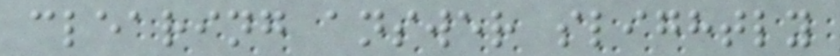clearing answer slightly
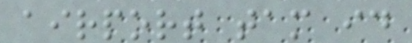airport tam id
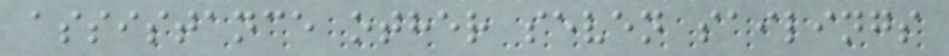assistance other seven sailings
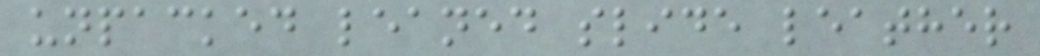unpacked leaned slide leather
